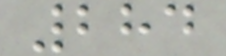284
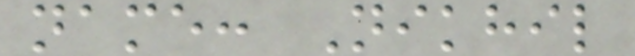name: Nikhil
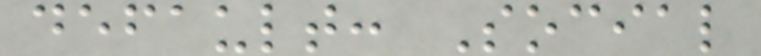default: Social
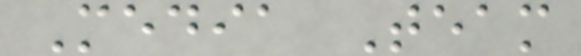Media Team
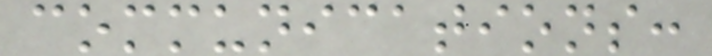communications:
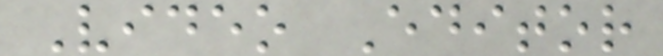Video Editor
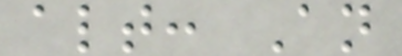alt: An
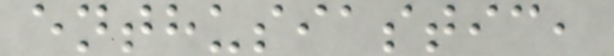enthusiastic,
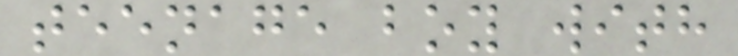teenage boy with
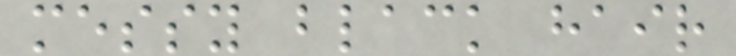messy black hair
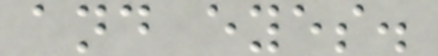and eyes.
